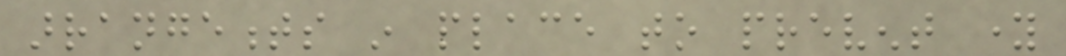arrangements in place to prevent young
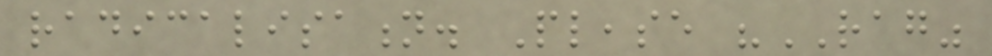radicalisation. Please "RAG"
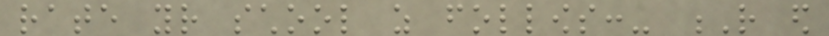rate your school as follows:- R ed
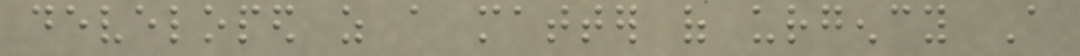developed as a matter of urgency A
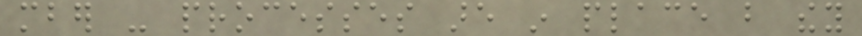mber - processes are in place but they
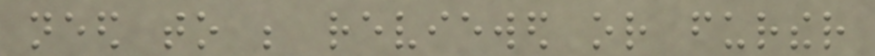need to be reviewed or further
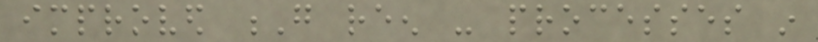improved G reen - processes in
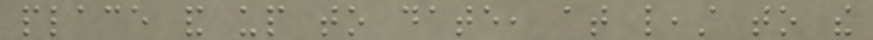place and up to date, at least to the
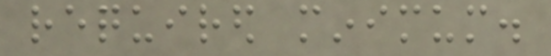required minimum.
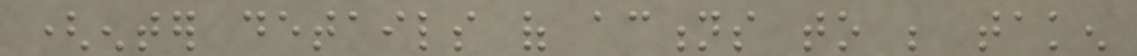(enter details of actions to be taken
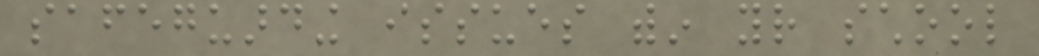safeguarding issues within your school
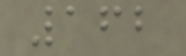162
